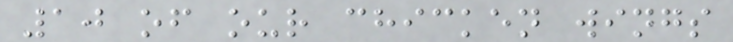10 of our chicken wings
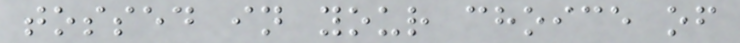tossed in your choice of
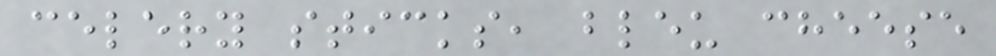celery sticks, bleu cheese
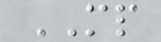MP
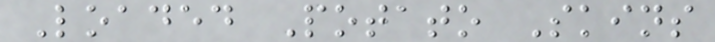Loaded Potato Skins
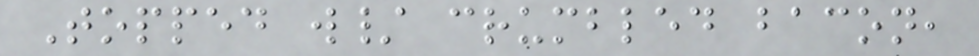Topped w/ crumbled bacon,
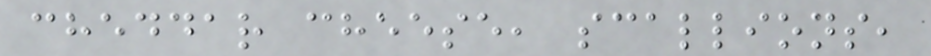cheddar cheese, scallions,
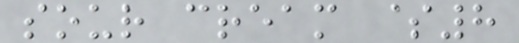sour cream $8
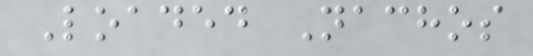Loaded Nachos
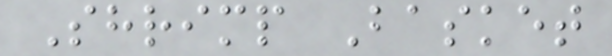Shrimp Basket
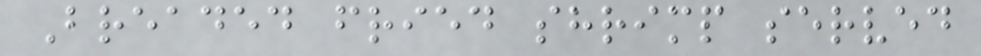Breaded fried shrimp served
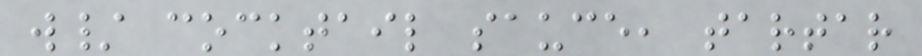w/ cocktail sauce, tartar
